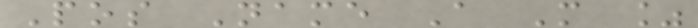Pos Name A M %
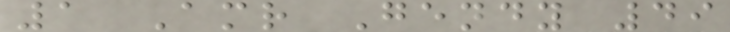1 Amr Gendy 49
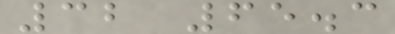32 65.3
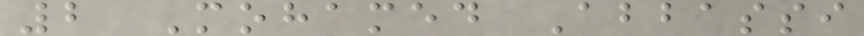2 Mohamed Abbassi
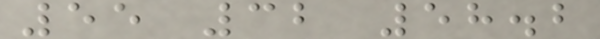55 32 58.2
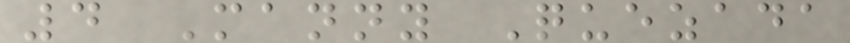4 Manny Quezada
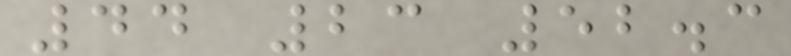44 23 52.3
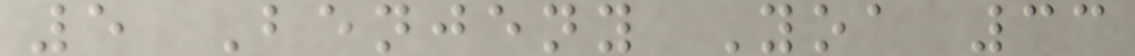5 Benjeny Yoa 33
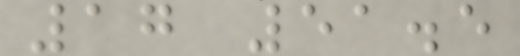17 51.5
